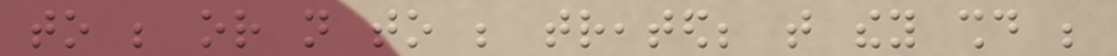to be or not to be treated; that they should be
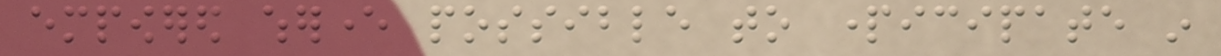empowered wherever possible to participate in
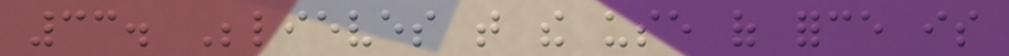33. Believes that the use of force is
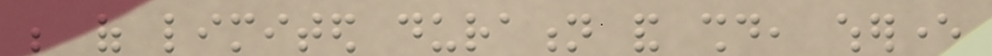be of limited duration and should, wherever
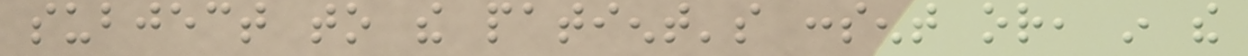subject to the patient's consent or, in the
